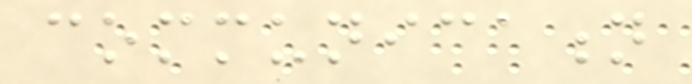communication
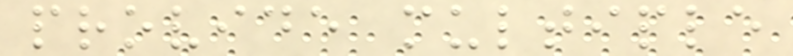provide multiple
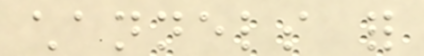channels for
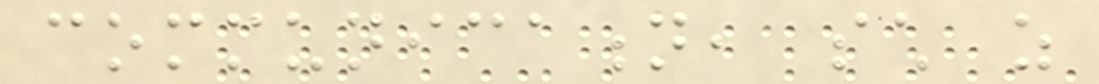communication, such as
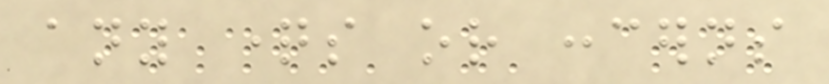any questions or concerns
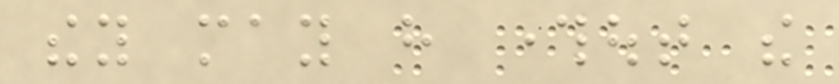they may have throughout the
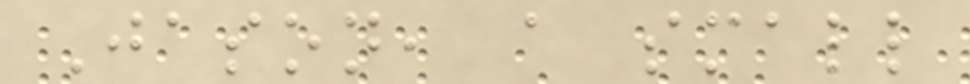Jason, a small
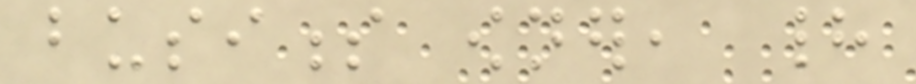business owner, had
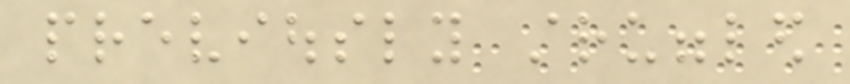previously struggled
